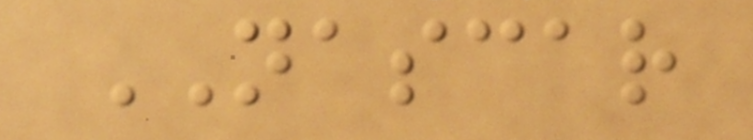NASCAR
